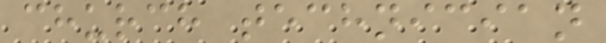church technician
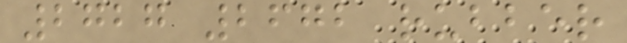2727 2672 rubber
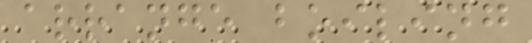arrange boiling
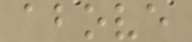above
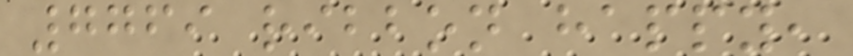7769 ribbon happy,
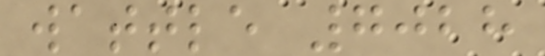wattle 7028
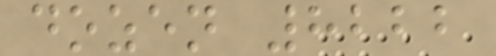dozen 8222
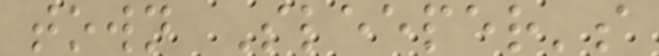town Sleeper's
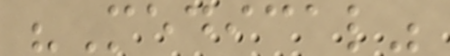"Medical"
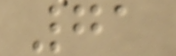71
